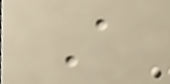A
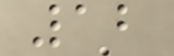12
